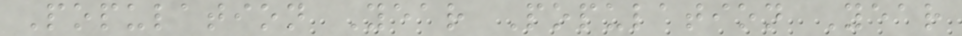Population Year Population Year
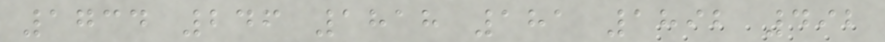1734 246 1818 181 1892 492
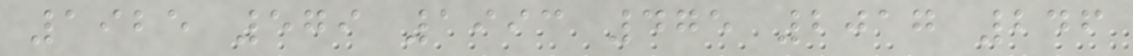1925 579 1993 475 2017 246
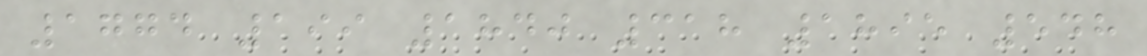1774 199 1840 318 1895 548
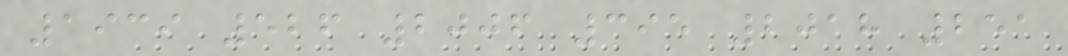1939 526 2006 395 2018 251
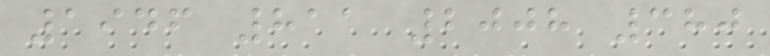1946 811 2008 380
